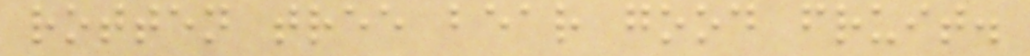rotten tree bear good fruit.
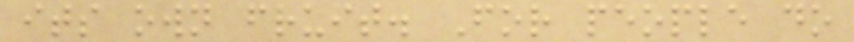its own fruit. For people do
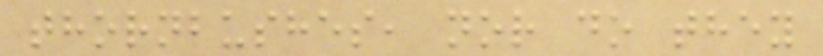thornbushes, nor do they
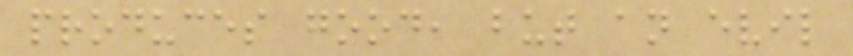produces good, but an evil
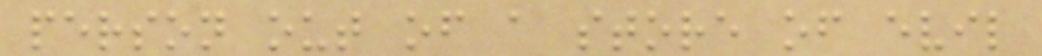person out of a store of evil
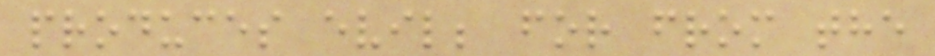produces evil; for from the
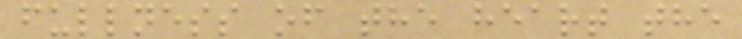fullness of the heart the
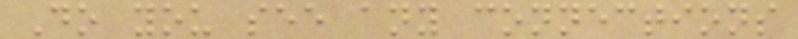Do you see any connections
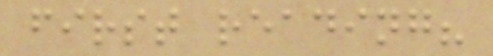first reading?
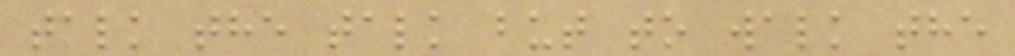talk the talk but to walk the
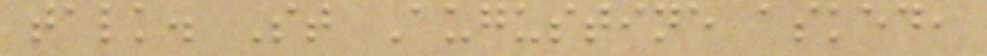talk. St Augustine asked,
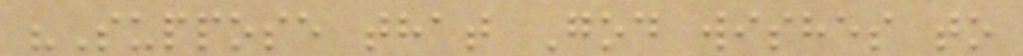"Suppose that God wishes to
